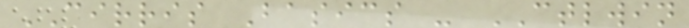CIRRIS Basics - CTLWIN
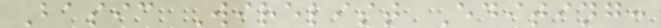Basic Wirelist Editing:
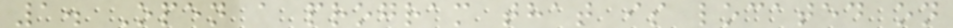1. Open a program that is located on
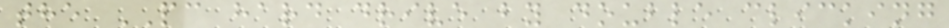the PC hard drive by double clicking
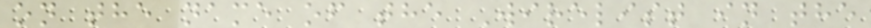on the name of the Wirelist in the
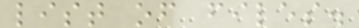list of files.
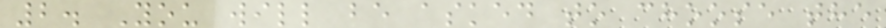2. You will be asked to choose the
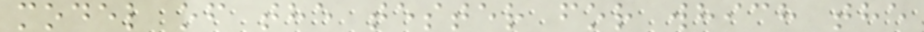model of the tester for which the
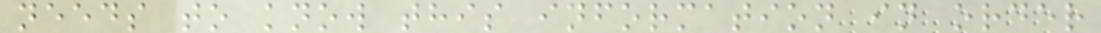needs to know this information in order
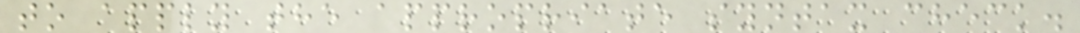to apply the appropriate syntax check.
